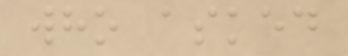who asked
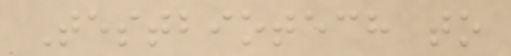Testbiotech to
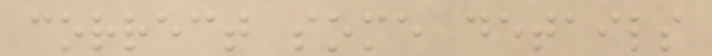correct some details
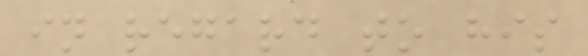in regard to his
